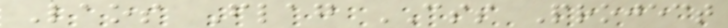Laos Flag CSS Project
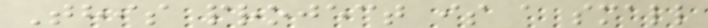This project is a small
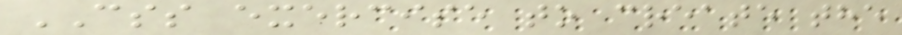CSS exercise to create the
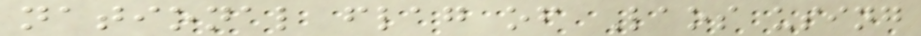national flag of Laos using
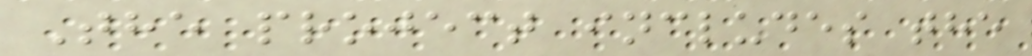The project includes the
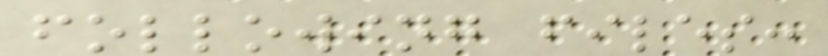following files:
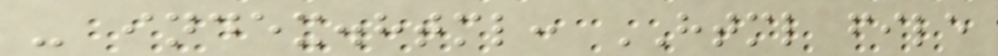- index.html: HTML file
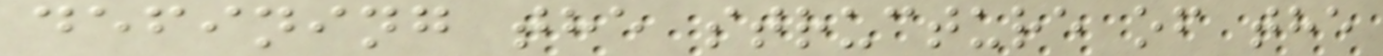defining the structure of the
